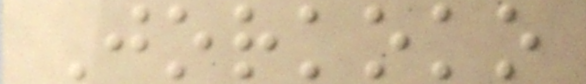Jorkoko
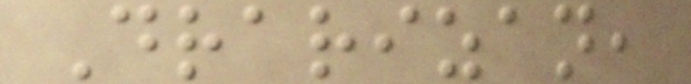Drarizan,
